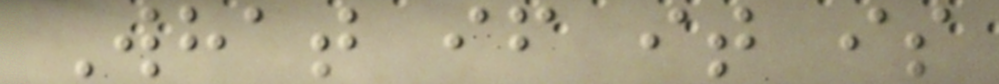What if it is
